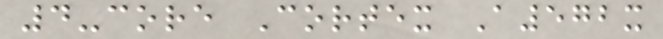4-core Cortex A572x
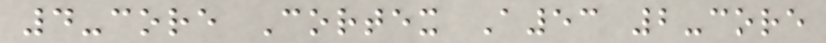4-core Cortex A53 2-core
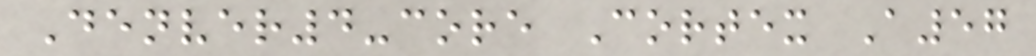Denver4-core Cortex A57
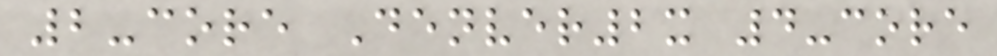2-core Denver2x 4-core
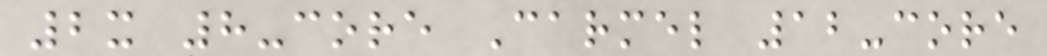2x 8-core Carmel 12-core
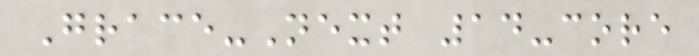Grace-Next 14-core
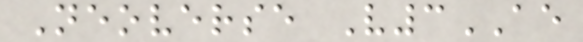Neoverse V3AE
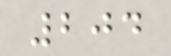204
